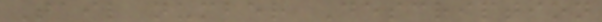Tail number Description
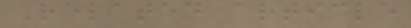Related article
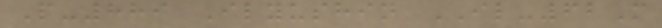P-889 Ilyushin IL-62M
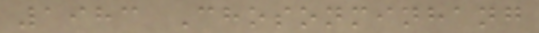1983 Chosonminhang
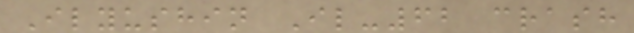Ilyushin Il-62 crash
